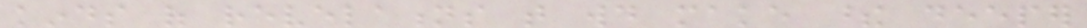kinds of revelations that would make these deeper
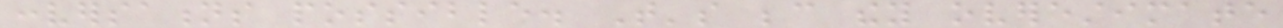conversations possible. That's because they overestimate
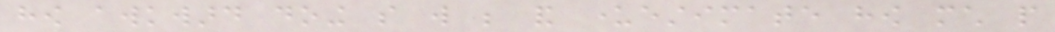how awkward doing so will be and underestimate how much people
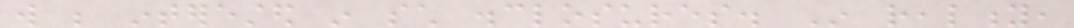will be interested in such disclosures. In reality,
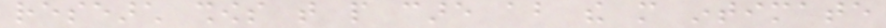research shows that people care about the more intimate
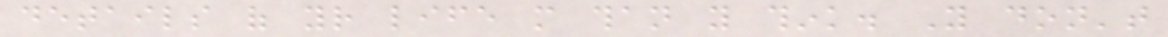details of your life more than you think. You don't
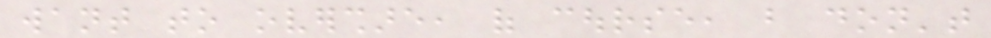want to overshare, of course, but don't
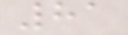81
